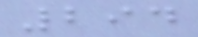294
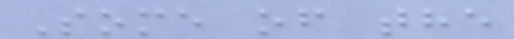Some of the
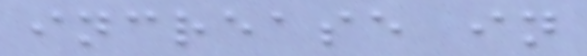increase in
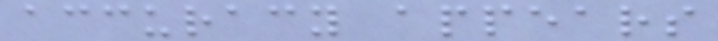accuracy appears
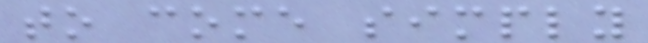to come simply
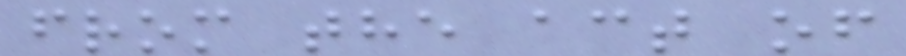from the act of
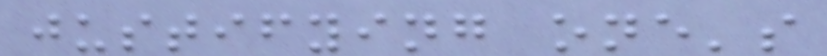justifying one's
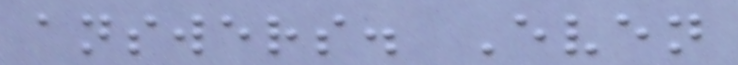answers. Even
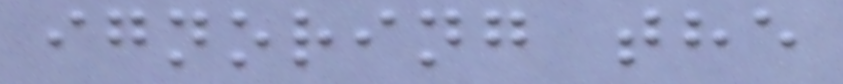ignoring the
